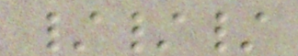///
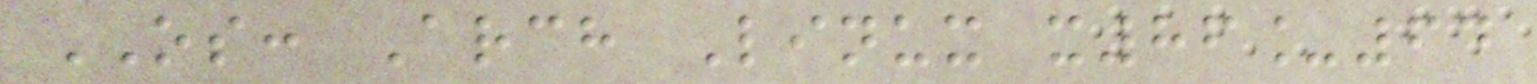OS: Arch Linux x86_64
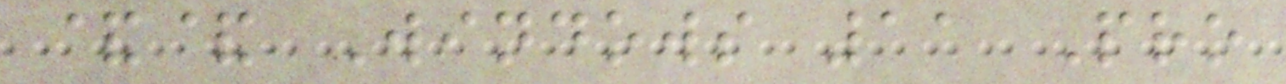&& Windows 11 Pro
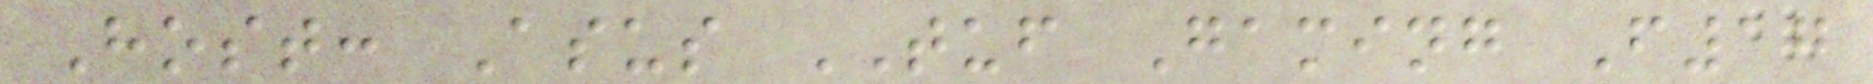Host: Asus TUF Gaming F17
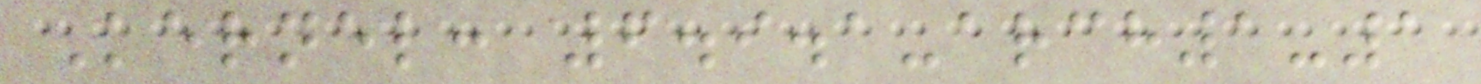Kernel: 6.9.1-arch1-1
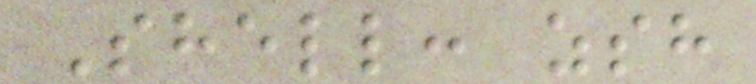Shell: zsh
